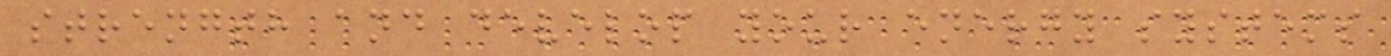strength and develop your energy systems
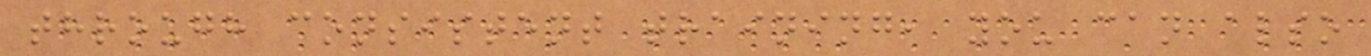through consistent training, you can also
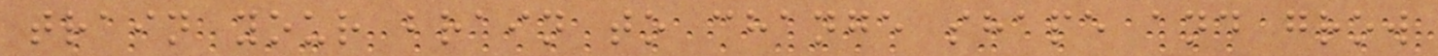train your brain to change shape and grow
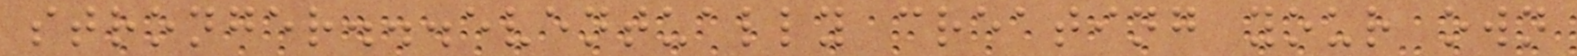stronger...eventually creating your own
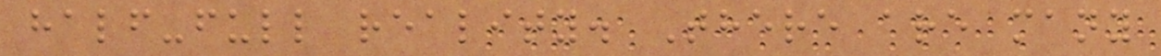half-full reality. There are many
